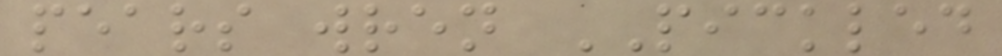pears wren PICKLED
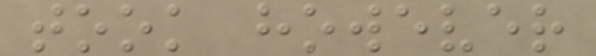took however
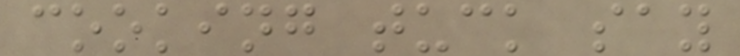cooking tuck say
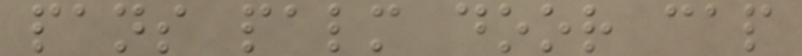pans palm door cap
